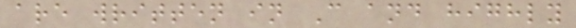are written in C and highly
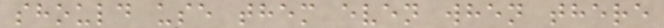should use them even when there
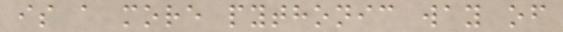is a more pythonic way of
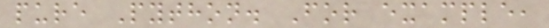pure Python. For example,
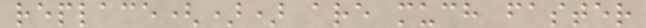replace()) are much faster
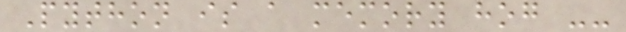Python is a memory hog --
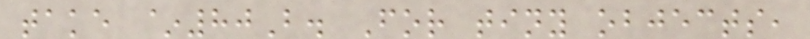take ~80B. For tiny objects,
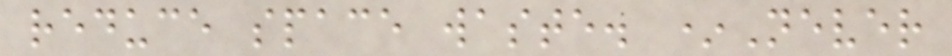reduce space waste. *Never
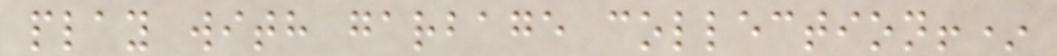play with garbage collection!*
